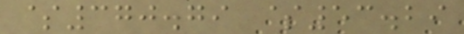$370.79 $53.29
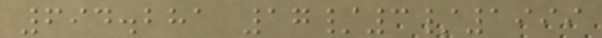694.281 17/3/1999
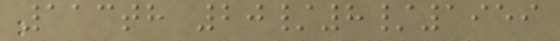113th 20/8/1959
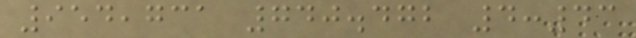954,731 740.472 4:43
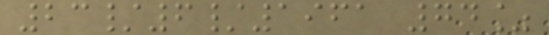23/6/1961 74%
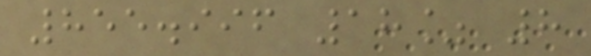855.996 18% 8
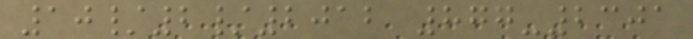10/2/2012 877-2301
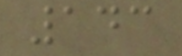143
